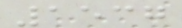1537
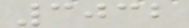3032
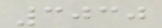3030
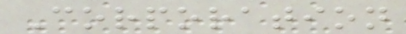Corporation
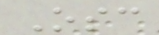Osc
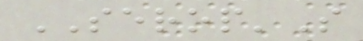SEROP'S
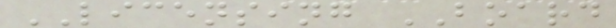LICENSING BOARD
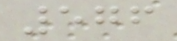576
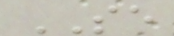SE
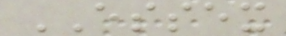ESSEX
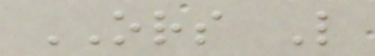ORS L
